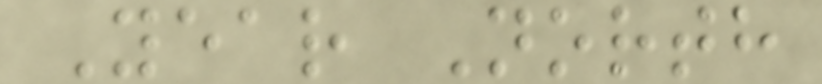Year North
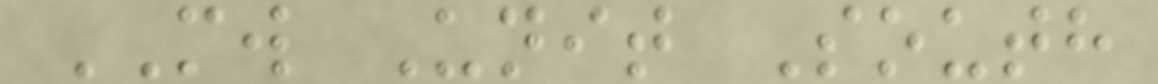MW Unit South
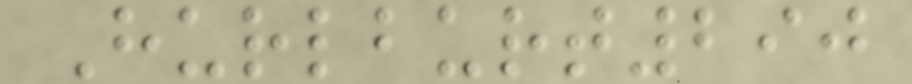Hurlburt290
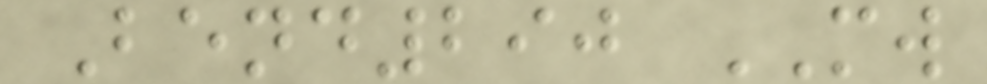Bend290 MW
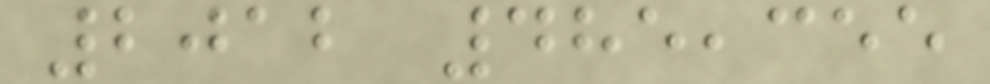2012 485,355
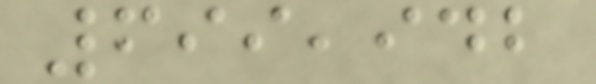699,942
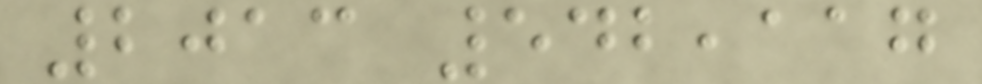2013 542,117
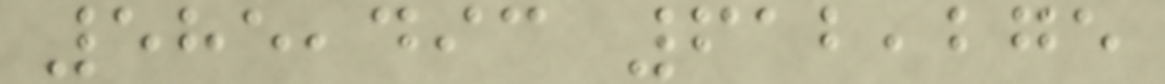585,493 612,275
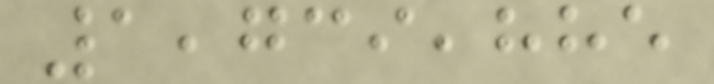1,739,885
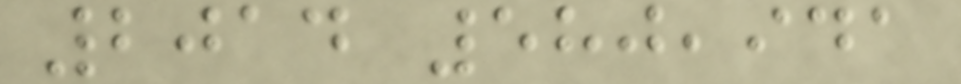2014 580,941
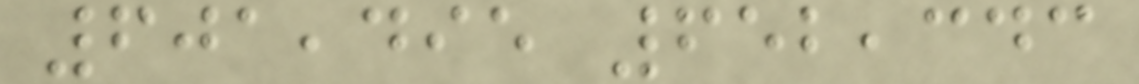601,495 652,343
